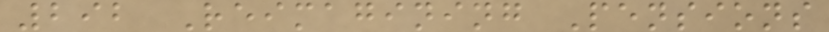292 Reimagining Pensions
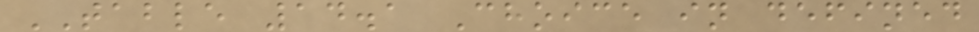TABLE 14.1 Choice in defined
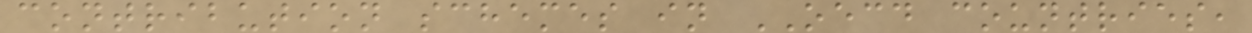contribution schemes in OECD countries,
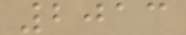2013
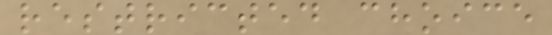restricted choice
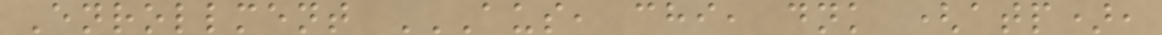Enrollment AUS, CHI, DNK (ATP),
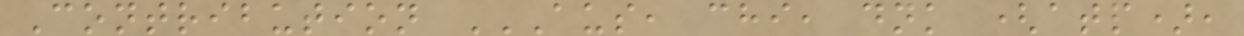Contribution AUS, CHI, DNK (ATP),
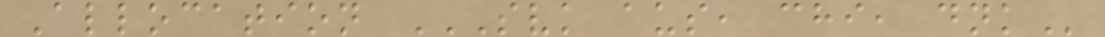Allocation SVK AUS, CHI, DNK
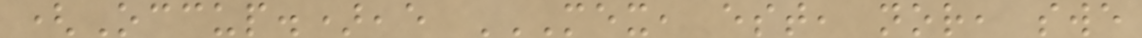(Occup.),e MEX, EST, NOR, SWE
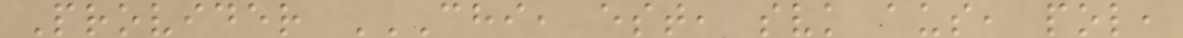Provider CHI, EST, SVK AUS, POL,
